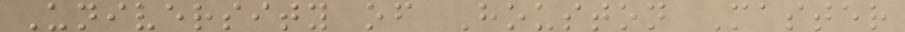University of Houston Master
